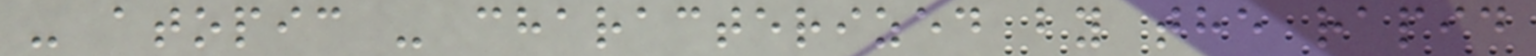- atopic - characterized by the rapid
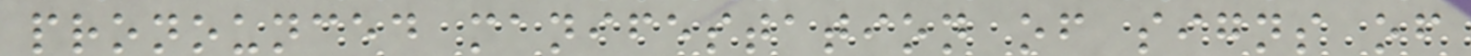pronounced manifestation of signs of
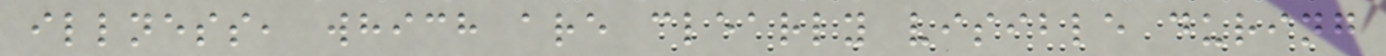illness, which are clearly visible during
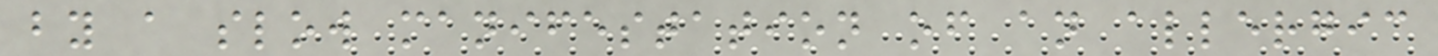by a slow manifestation of an allergic
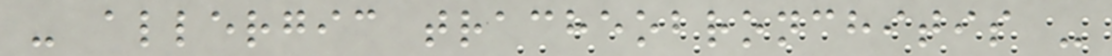- allergic tracheobronchitis -
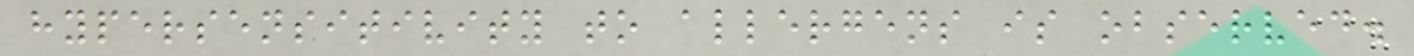hypersensitivity to allergens is observed.
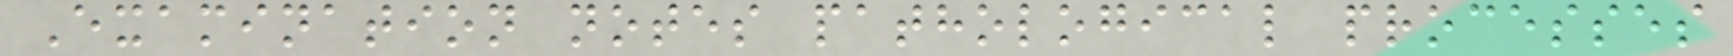Examination notes pathological processes
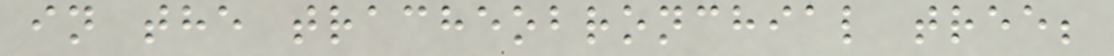in the tracheobronchial tree;
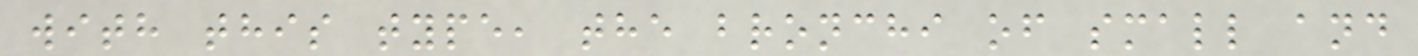with this type, the bronchi of small and
